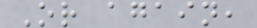Or again,
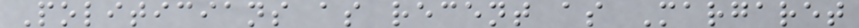Politicians as recent as Margaret
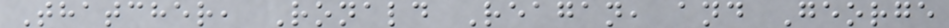Thatcher, Ronald Reagan, and George
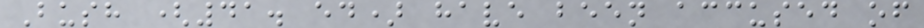Bush (41. ed) have been accused of
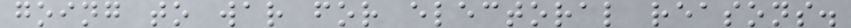going to war for electoral reasons.
